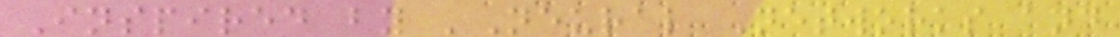Inspired by 'Neural Networks and
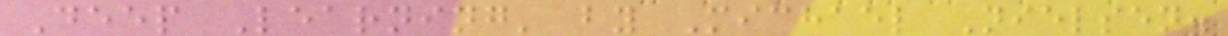Deep Learning' by Michael Nielsen.
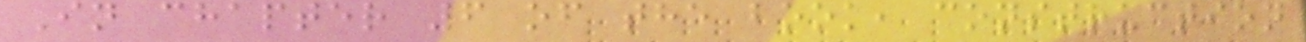In chapter 6 of the book, construction
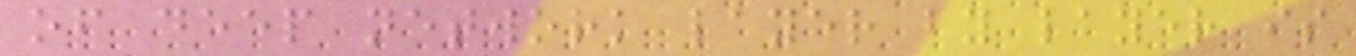of deep network layer by layer is
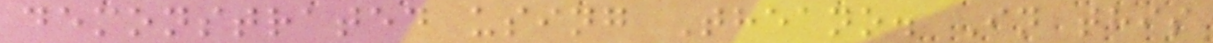demonstrated using Theano. In this
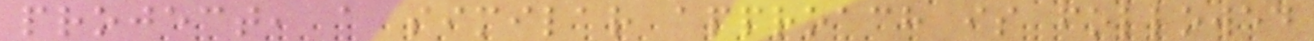project, a similar approach is followed
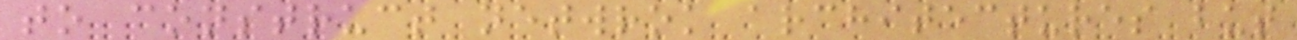to construct netwrok architectures but
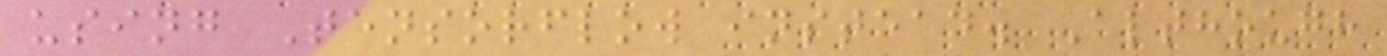using Tensorflow instead. Although
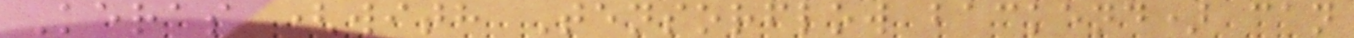Keras (with Tensorflow backend) can
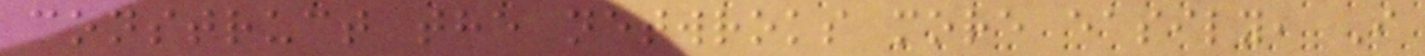construct the netwroks more easily, I
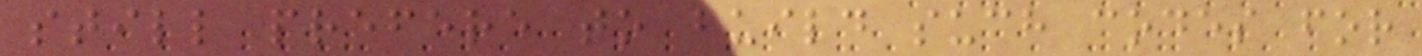still prefere to build such codes for
